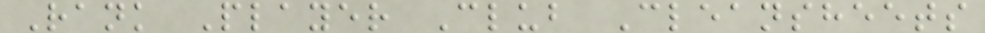Rank Player Club Cleansheets
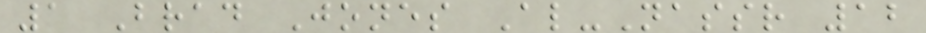1 Brad Jones Al-Nassr 12
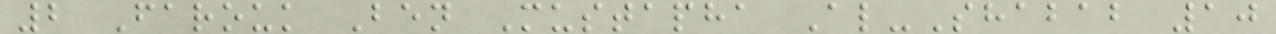2 Farouk Ben Mustapha Al-Shabab 10
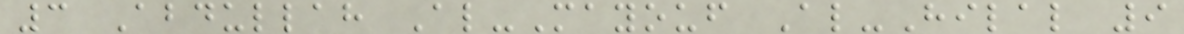3 Abdullah Al-Mayouf Al-Hilal 9
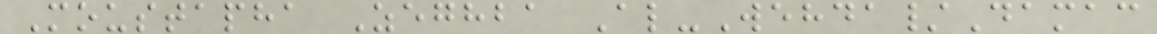Moustapha Zeghba Al-Wehda/Damac
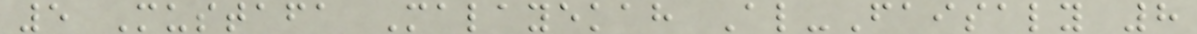5 Mustafa Malayekah Al-Faisaly 8
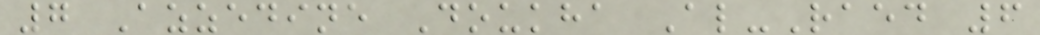7 Azzedine Doukha Al-Raed 6
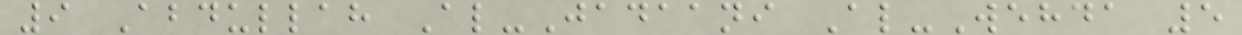9 Abdullah Al-Jadaani Al-Wehda 5
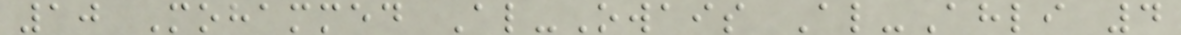10 Mohammed Al-Owais Al-Ahli 4
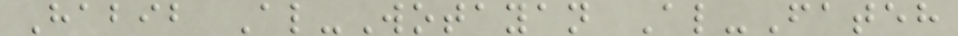Habib Al-Wotayan Al-Fateh
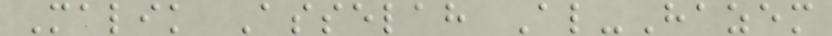Malik Asselah Al-Hazem
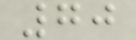70
